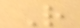R
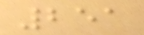251
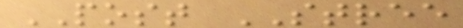POST STREE
